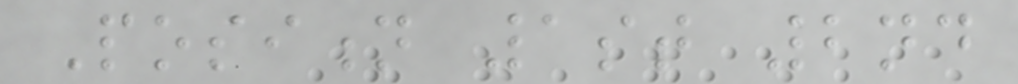Position 1st 2nd
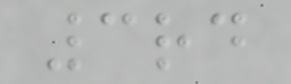3rd
